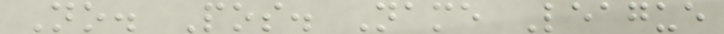No. Pos. Name League
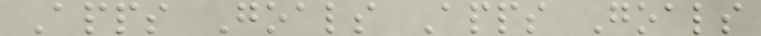Apps Goals Apps Goals
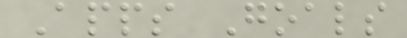Apps Goals
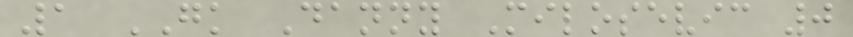1 GK Danny Milosevic 0
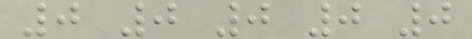0 0 0 0 0
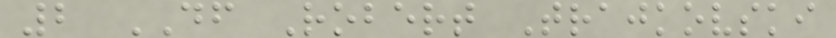2 DF Robert Trajkovski
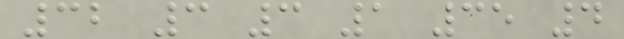32 3 3 1 35 4
